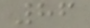86
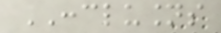CONCLUSIONS
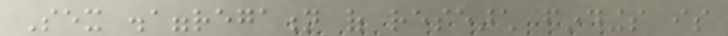Sex disaggregation of research findings is
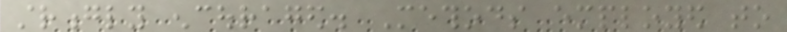strongly encouraged. Methods employed to
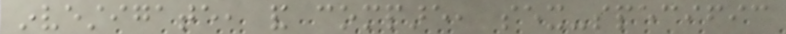investigate, and compare, sex-specific
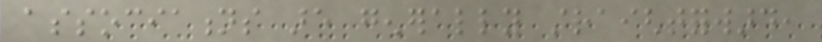associations are generally straightforward,
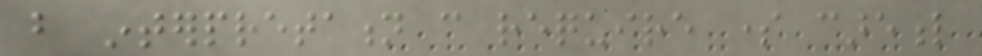but interpretation can require some careful
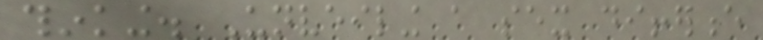thinking. Unveiling a sex difference
